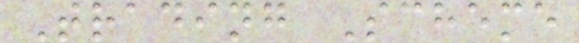Trading Scheme
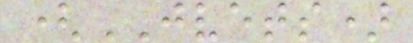(JVETS)
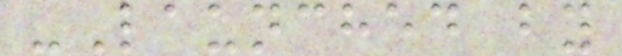-Launched by
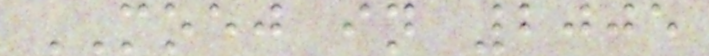MOEJ in 2005
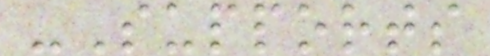-Supports
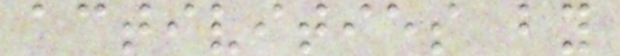activities by
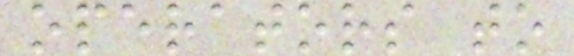operators to
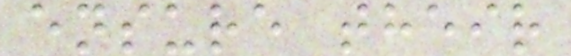ensure their
